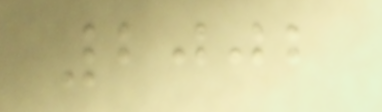2002
